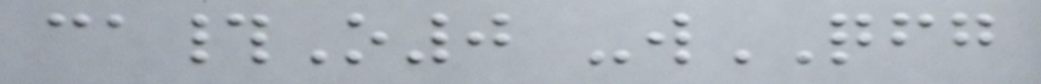ca#O0 -wQFG
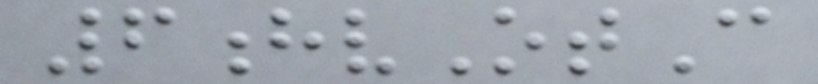6hvOtC
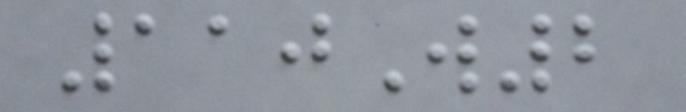110W2
